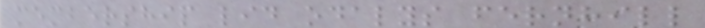membership lid odalys fernhill
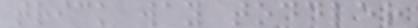trick way toddler
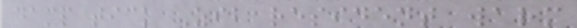damp tick Zib resident warm
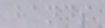hands
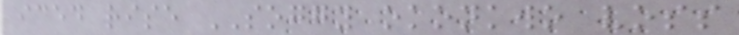iced rise SOGGY okonkwo voss
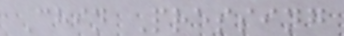Chin Pressing
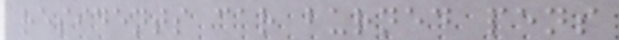residents car burned pens
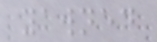yawned
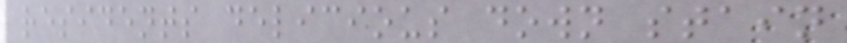residents delicious down stain
